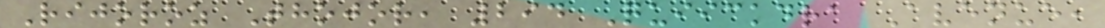Rijoroz Thojor, 294 Quiickdra Avenue,
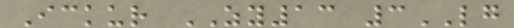Ickur ZY13 3LG
